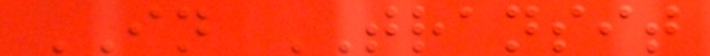IN TRANSIT
